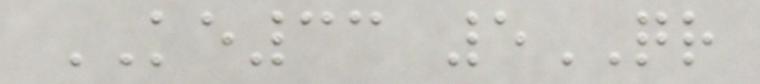KE33 5QR
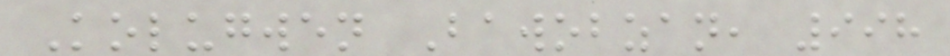Kolugwen Bawobzan, 998
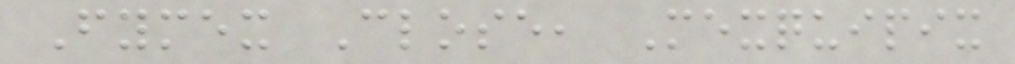Fymex Close, Mexquipix
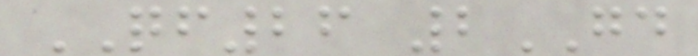QF26 2GD
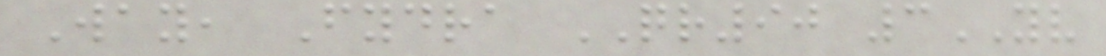Way, Fydra QR90 3YV
